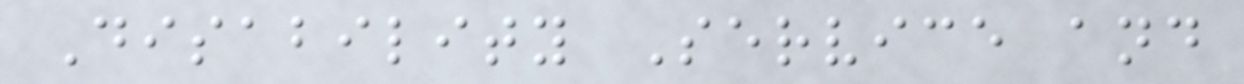Disability Service and
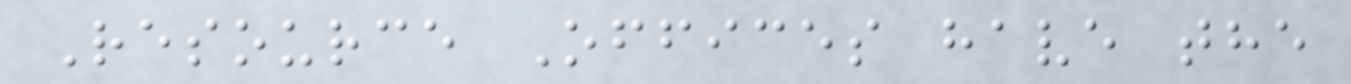Resource Offices have the
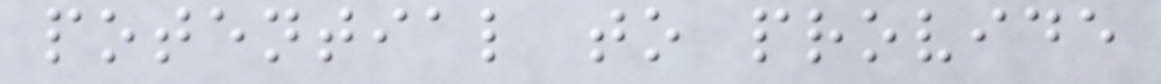potential to provide
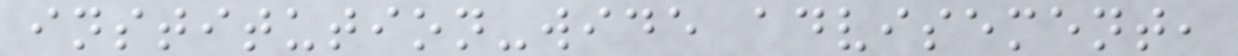institution-wide advisement,
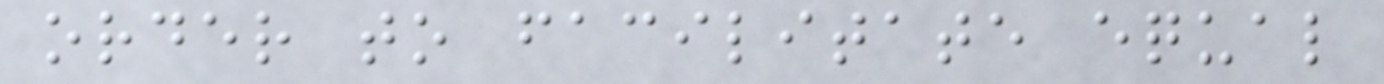order to facilitate equal
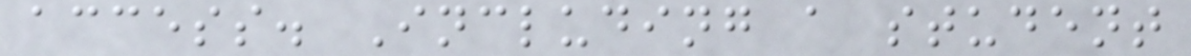access. Including a student
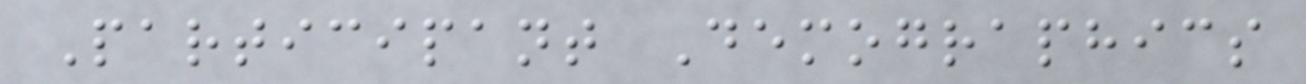Participant Demographics
